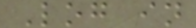Log in
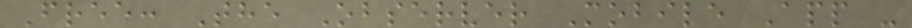Free: The Observer Mobile App -
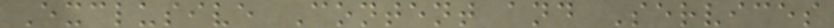Exclusive Content and Services
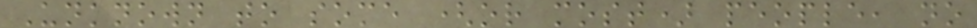Unknown to some (or most) people, no
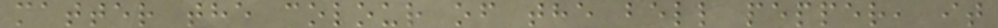matter the colour of the bell pepper, it
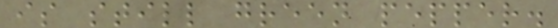is still green pepper.
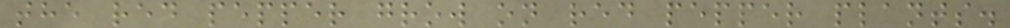the red pepper grow on red pepper plants.
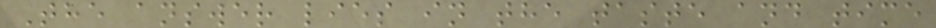The answer lies in the taste and time
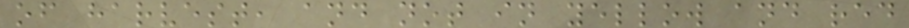of harvest, and not in yellow and red
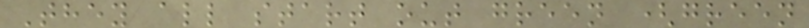They all start out green (green
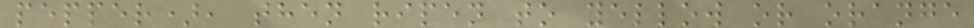pepper), then ripen to yellow or orange
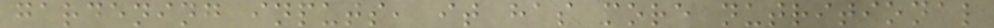gardening inputs, it has more nutritional
